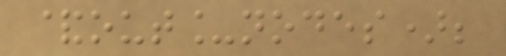&out_nodes);
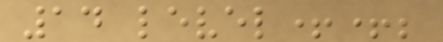14 level++;
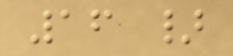16 }
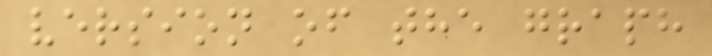version of the graph
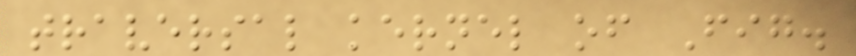traversal kernel of Fig.
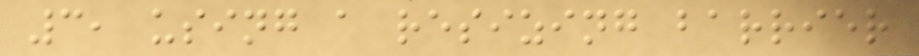3, using a resizing barrier
